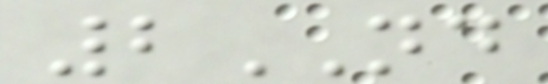2ND
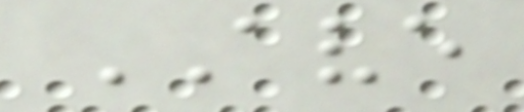AVE
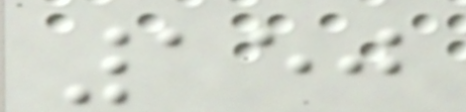150
